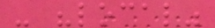- "local"
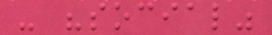- "social"
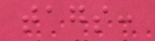tags:
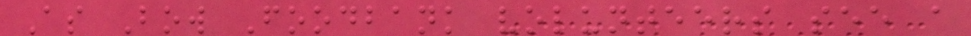As Bow Foodbank volunteers see a
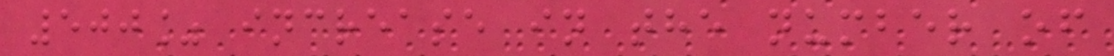500% increase in the number of
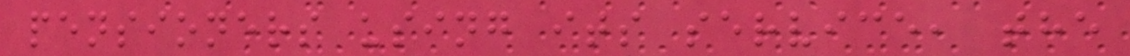pensioners using its service, the
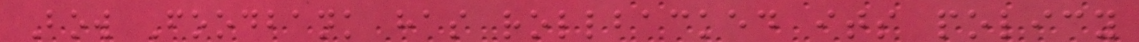Bow Foodbank has rollbacked its policy
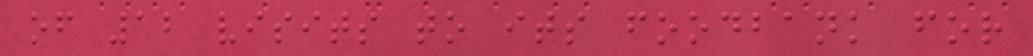of 12 visits to its foodbank for
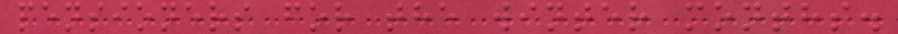pensioners for the winter months.
